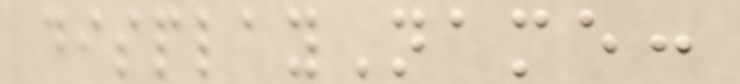displayName:
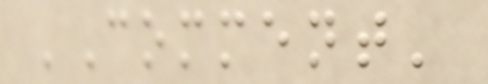'Comment'
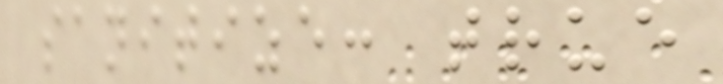sanitize: true
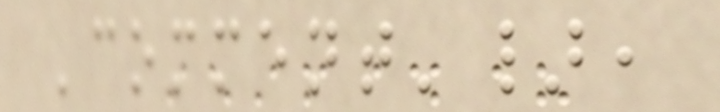'comment'},
